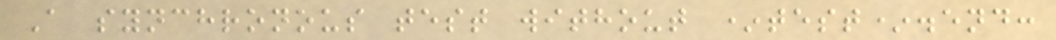A synchronous test without *test*.end:
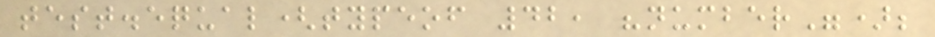test.equal(typeof 42, "number");
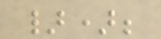});
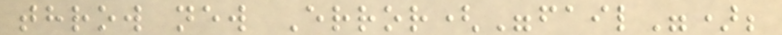throw new Error("fail");
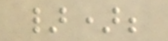});
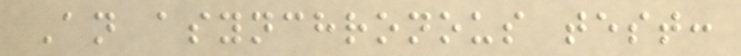An asynchronous test:
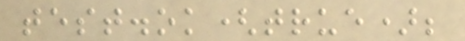test.ok(true);
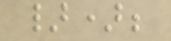});
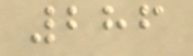286
